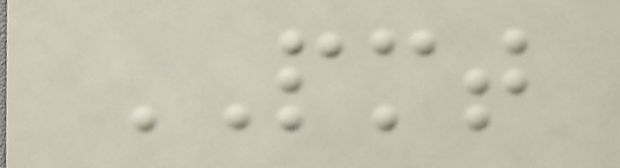PMT
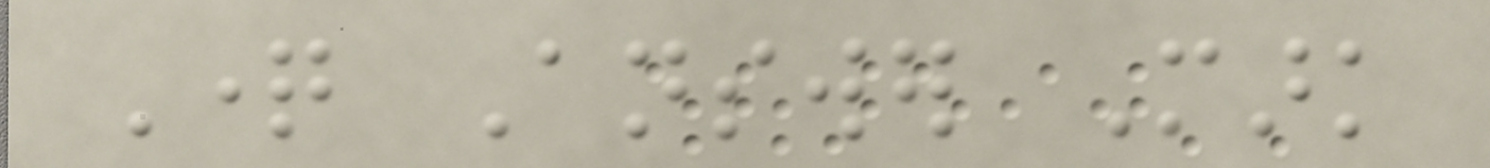Question Answer Mark
